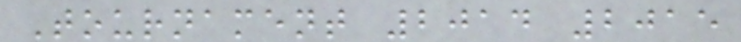Tournament 2014 2015
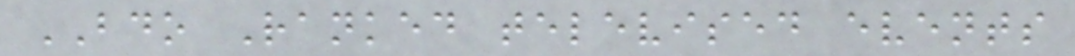BDO Ranked televised events
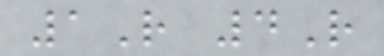1R 4R
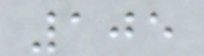105
